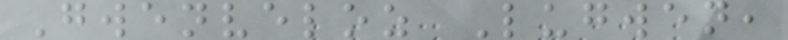Gwenveloz Lugwen,
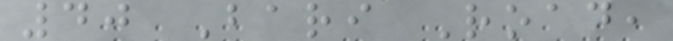40 Bari Road,
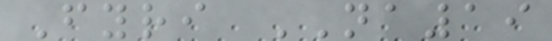Fyri NA19
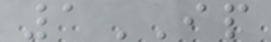1IP
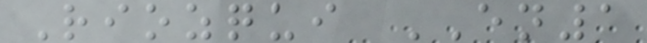Riozqui EN1
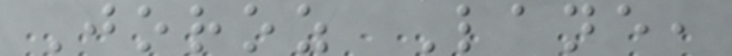Joroz Lane,
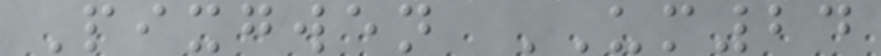Pixgwen UM24
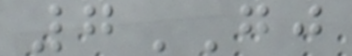7GJ
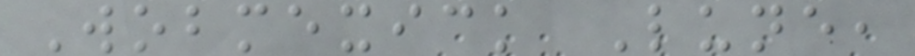Wobmexick Lune,
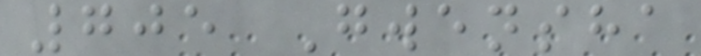705 Gwensha
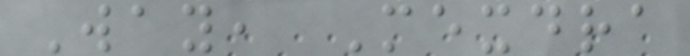Way, Mexdra
